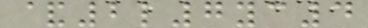&2l7yc4
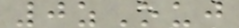0zOuj
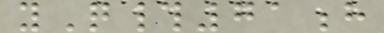yQ#71h
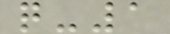q-1
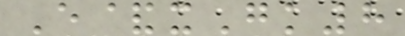E&xGk8
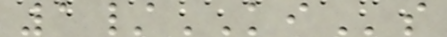1/KIs
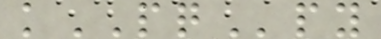kPQpy
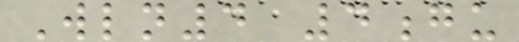Wln4 4gu
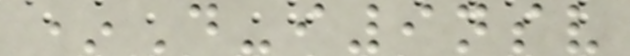*D-i9nsv
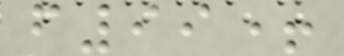f99+
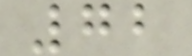72
